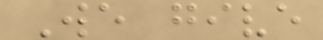We give
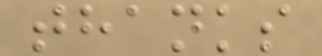thanks
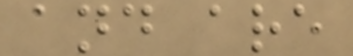and are
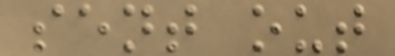sent out
